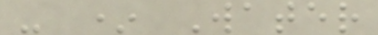- * Water
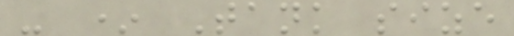- * Tank size
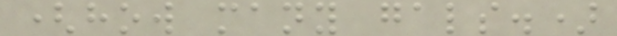(how many gals.)
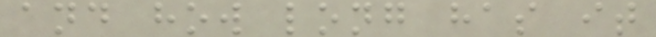and how long has it
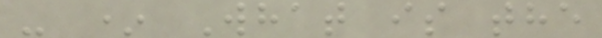- * What is the
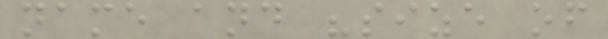name and "size of
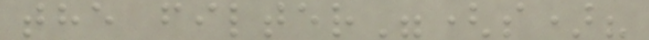the filter"(s)?
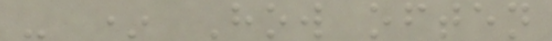- * How often
